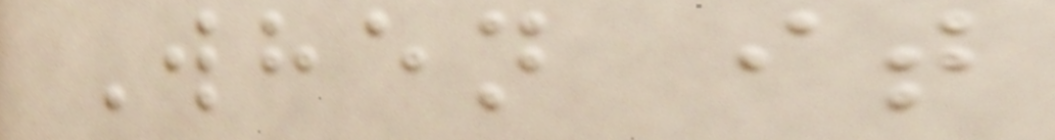When it
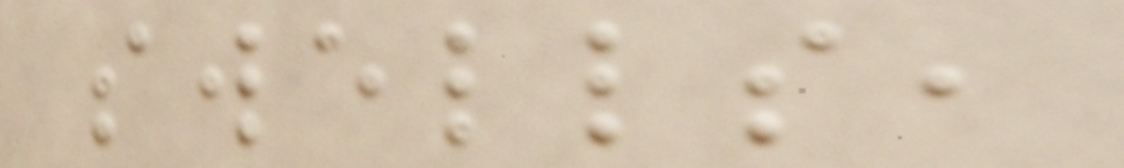swells,
